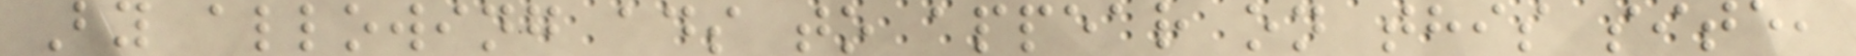By allowing ads to appear on this site,
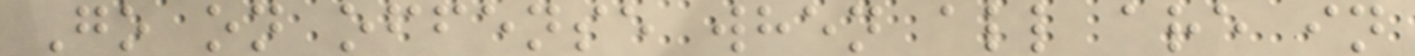Go on offense when all are in
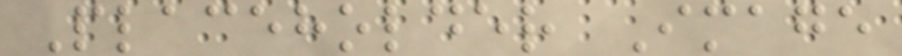Placeholder Image
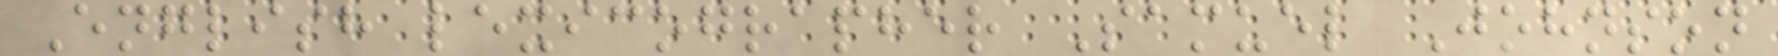English lexicographer Samuel Johnson
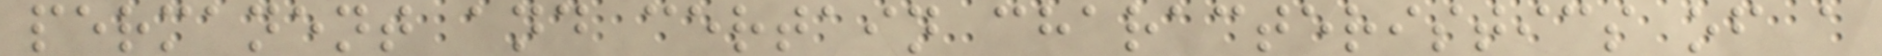permanent and certain characteristics of a
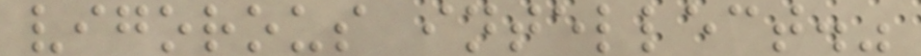vigorous intellect."
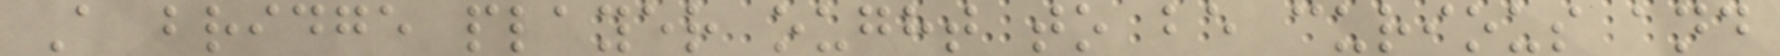A bridge player ought to be curious and
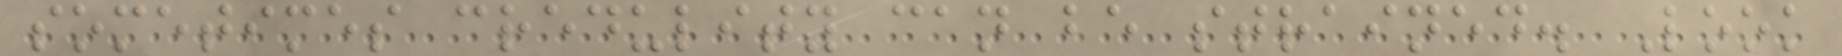sometimes credulity can be strained. Look
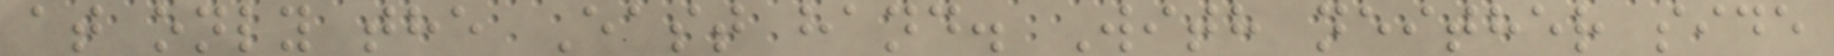at only the East hand. With neither side
